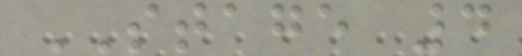STAGE 4
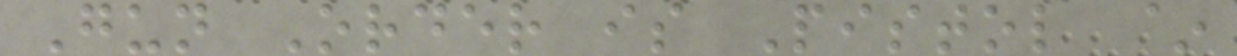Gun Order is Pistol ~
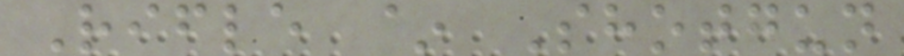Rifle ~ Shotgun
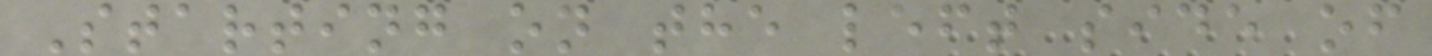Starting on the left side of
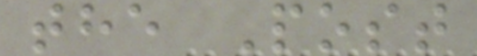the Post
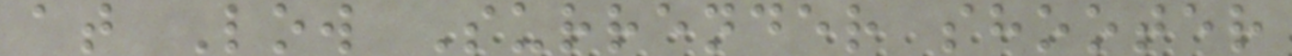at Low Surrender shooter
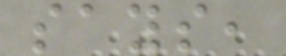says,
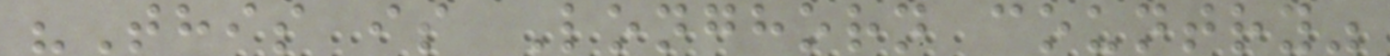"This is Longhorn country"
